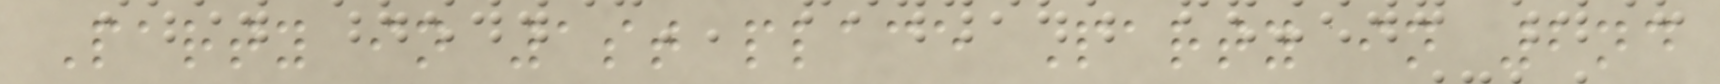Party in 1st place Party in 2nd
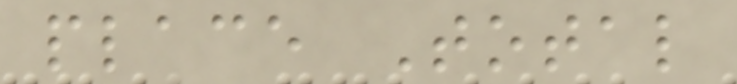place Total
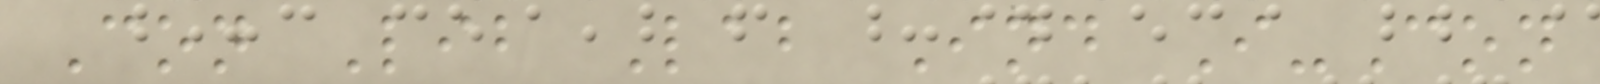Con Lib Lab Ind I-Con
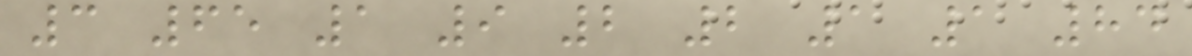3 65 1 9 2 2 1 1 84
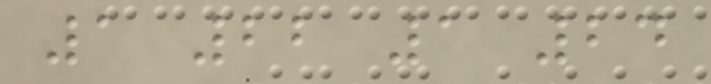1 22 1 24
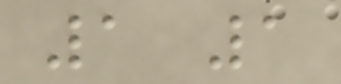1 1
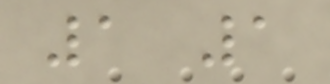1 1
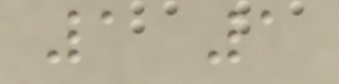1 1
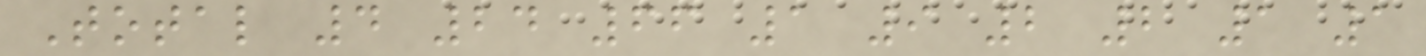Total 4 24 66 1 9 2 2 1 1
